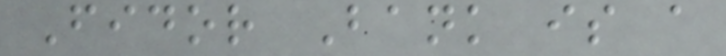Fidor Bank is a
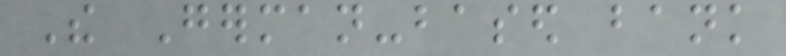The German-based bank
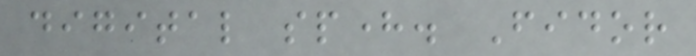digital sphere. Fidor
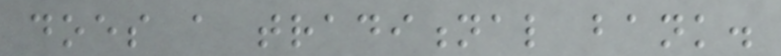does a traditional bank.
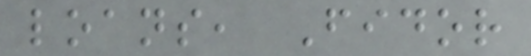loans, Fidor
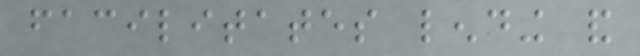facilitates lending and
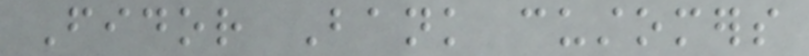Fidor Bank customers
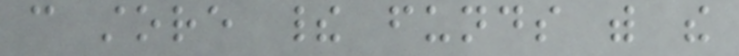can store their funds with the
